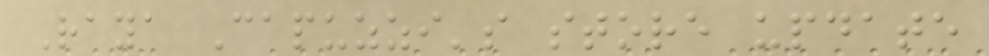Raya Capuzzi's store update
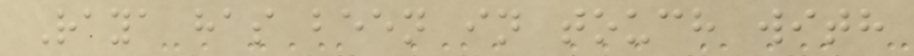Raya has been in touch with
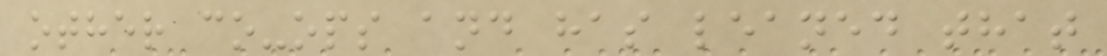other co-ops and has leaned that
